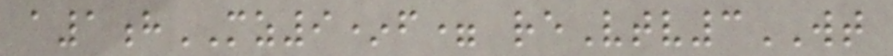a1hMZ9*f= reVtv3WT
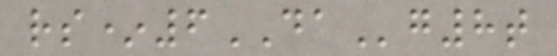rs*6DAg8t
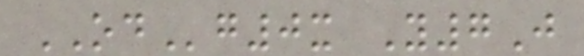ODg0x Y7J
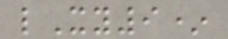lXy9*
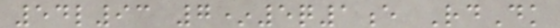54l93 7*5q1e RdDk
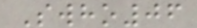Swho06
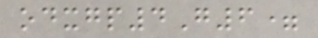odxgp4G6=
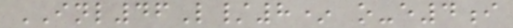INL46L/8* o-e4i
